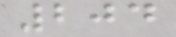204
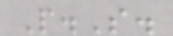P.S.
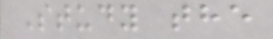Study the
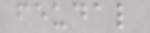feudal
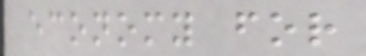economy for
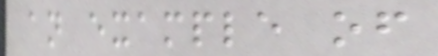an example of
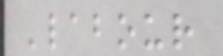'labour
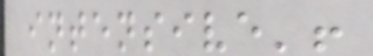intensive'!
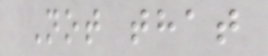Not that
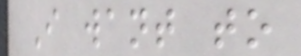I want to
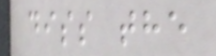diss the
